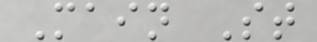Main St
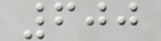600
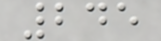245
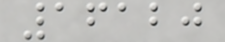16120
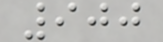900
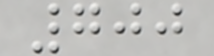700
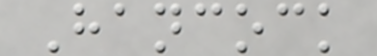Hancock
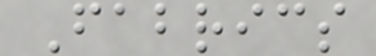Fabrics
